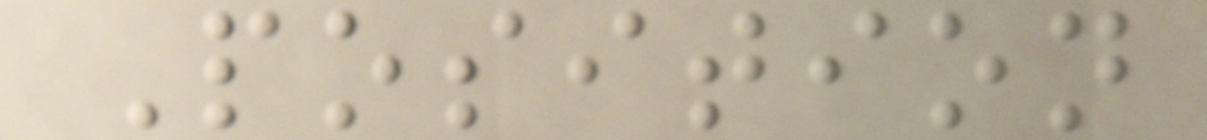Position
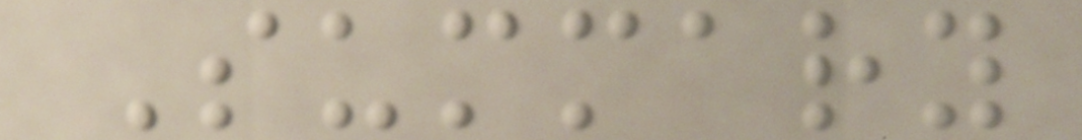Summary
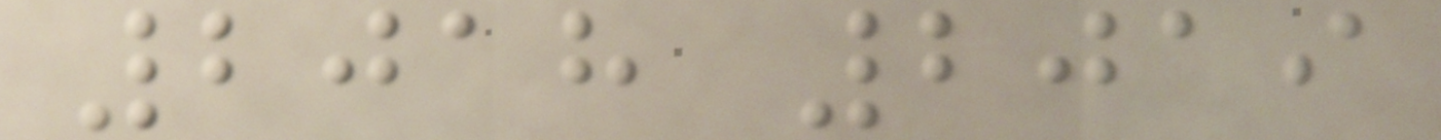2018 2019
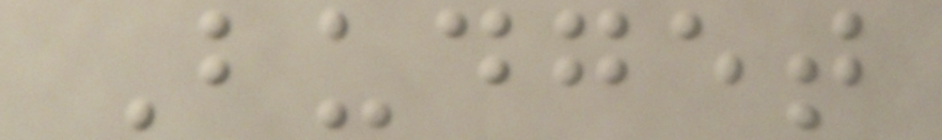Budget
